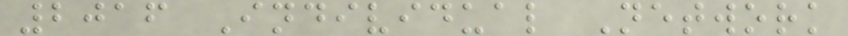2016 Individual Network
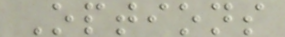Options
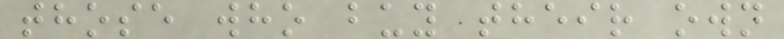those who buy their own
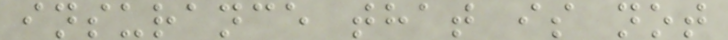insurance that is not
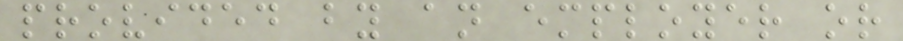provided by an employer or
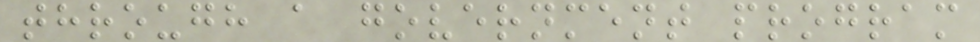through a government program
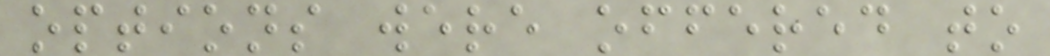options were offered to
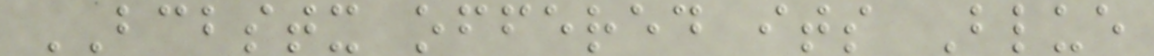BCBSTX offered its Blue
